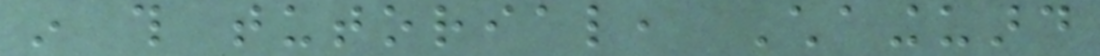in this tutorial, Chainguard
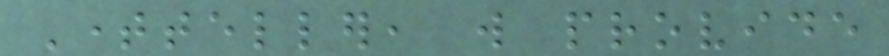Timeteller, will provide
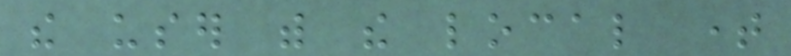the user with the local time
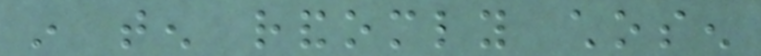in ten randomly chosen
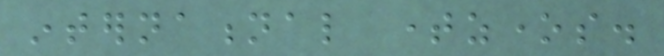international timezones.
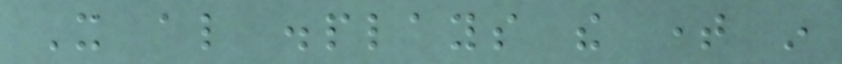It also displays the time in
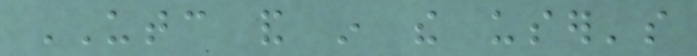UTC and in the user's
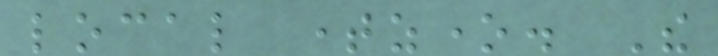local timezone. The
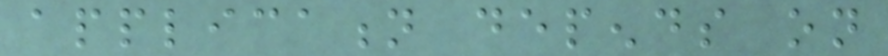application depends on
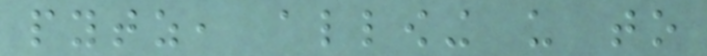pytz, allowing us to
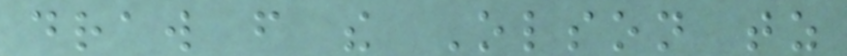draw from the Olson tz
